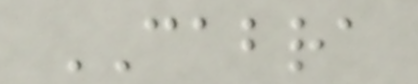CABRA
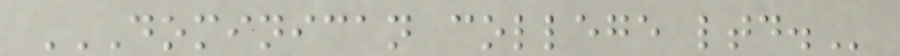DOMINICAN COLLEGE LTD.
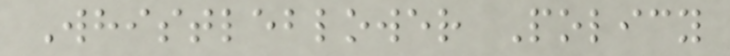Whistleblower Policy
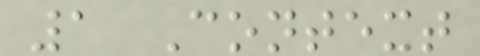1 Context
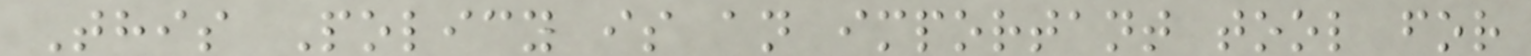This Policy is an important tool for
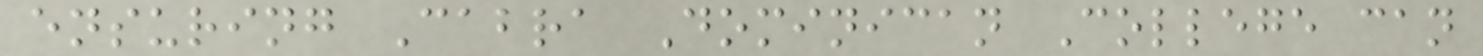ensuring Cabra Dominican College can
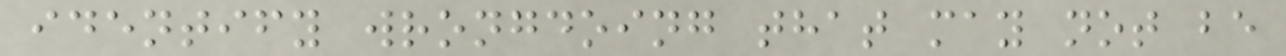identify wrongdoing that may not be
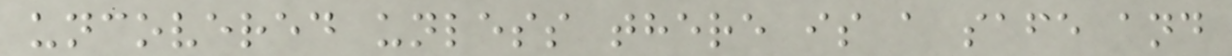uncovered unless there is a safe and
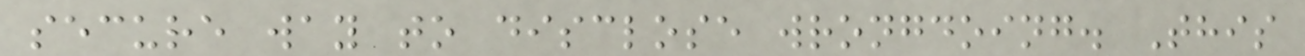secure way to disclose wrongdoing. This
